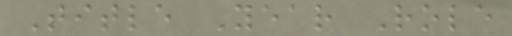Title Year Role
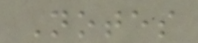Notes
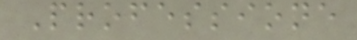Professione
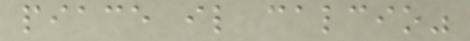piace il calcio"
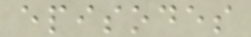episodes
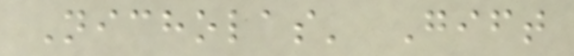Nicholas' Gift
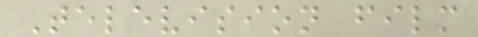Television film
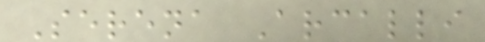Serena Arcalli
